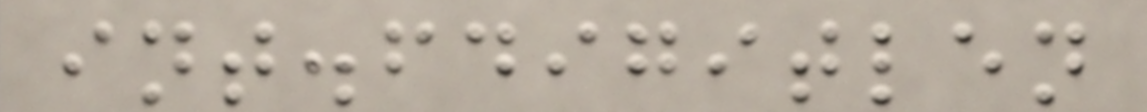int.fdigitlen
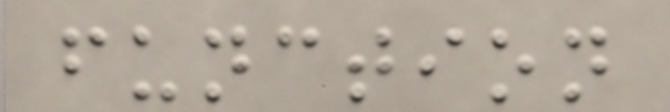function
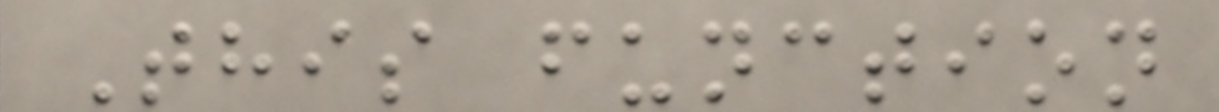This function
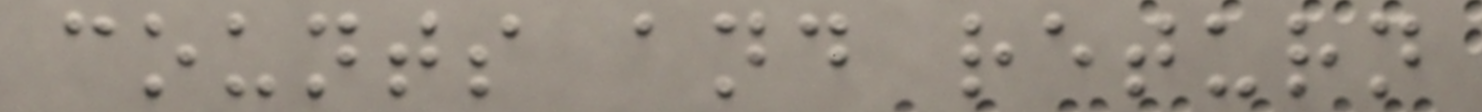counts and return
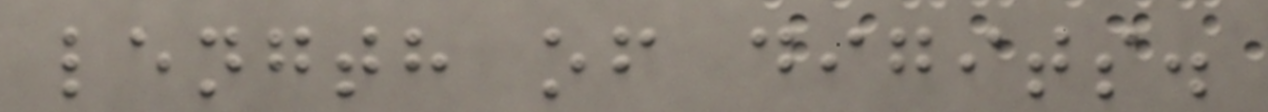length of digits.
